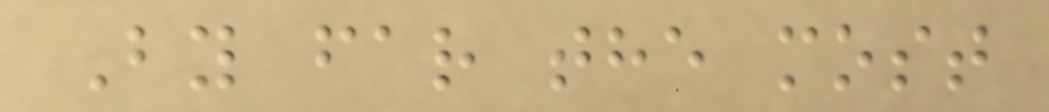By far the most
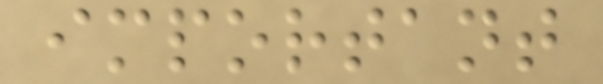important
